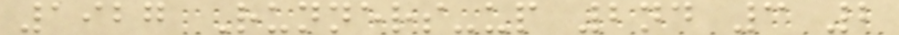1927 Runners-up 2nd 3 2
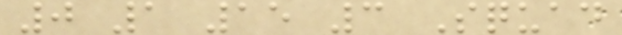0 1 15 3 Squad
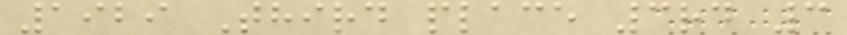1929 Third place 3rd 3
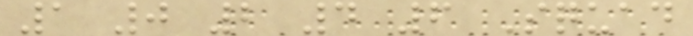1 0 2 4 6 Squad
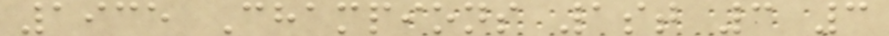1935 Champions 1st 3 3
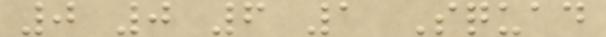0 0 6 1 Squad
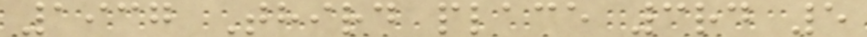1937 Third place 3rd 5
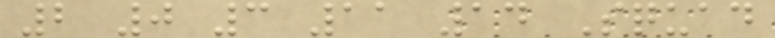2 0 3 11 14 Squad
